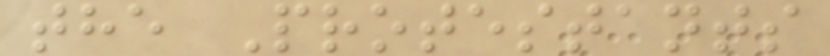the Protestants
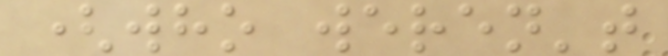(who weren't
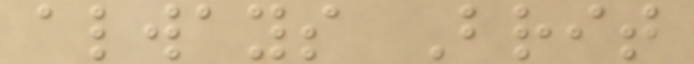always Brit
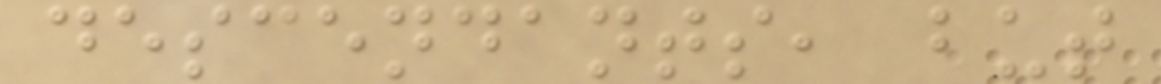descendants, but
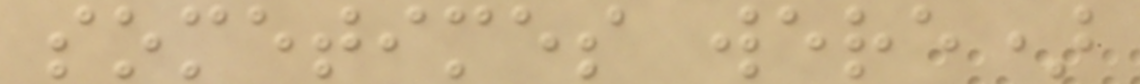sometimes were)
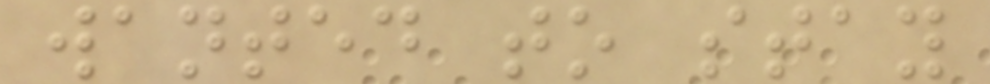wanted to stay
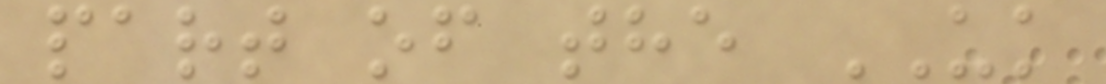part of the UK
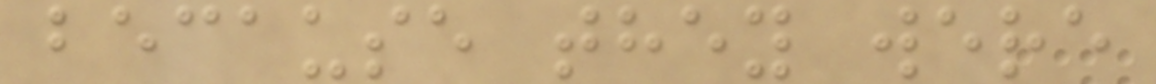because they were
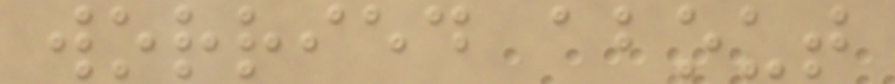worried about
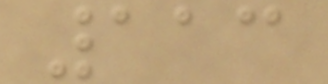113
